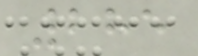285
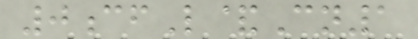0cfL&Cn1
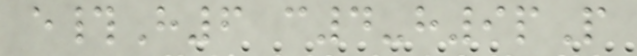e#H6 c4-h9pP
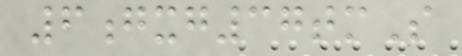6gxg37tmS
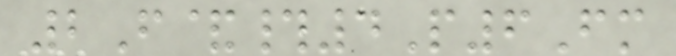2F&#4P6Fm
